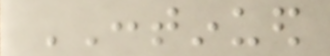CONTINUED
